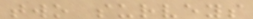two surveys
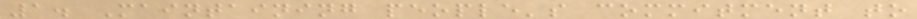1. Maintaining people's commitment to
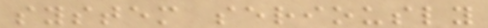system seriously
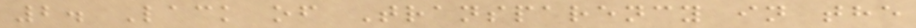2. Lack of Transparency in the
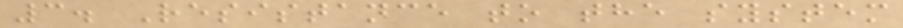3. Resistance to the system
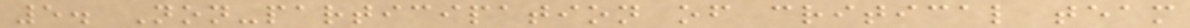5. Non-participation of critical team
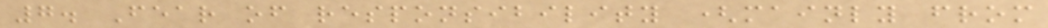7. Fear of responsibility (mainly from
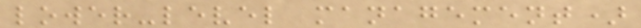lower-level management)
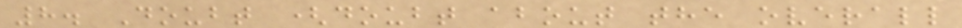8. Doubt (doubt about the overall
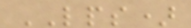LPS)
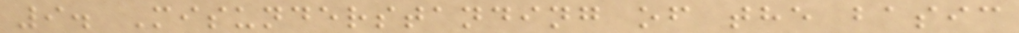9. Misunderstanding of the basic
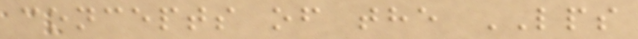concepts of the LPS
